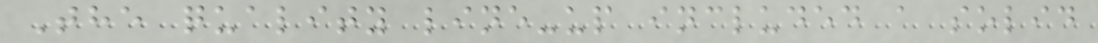The quality line-up included a solid
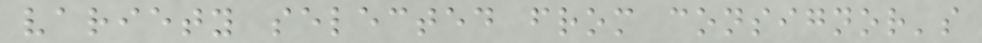variety selected from consignor's
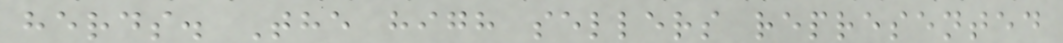herds. The high sellers represented
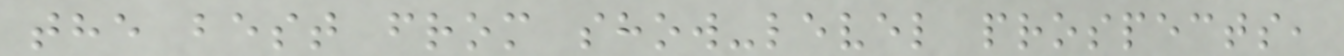the best from show-level prospects,
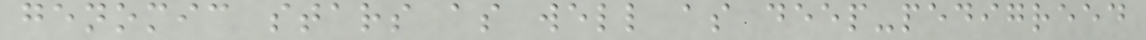genomic stars as well as deep-pedigreed
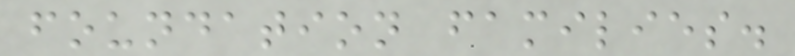foundation families.
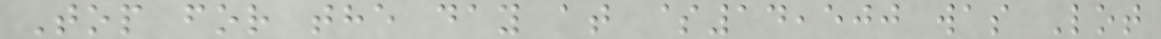Top for the day at $14,500 was Lot
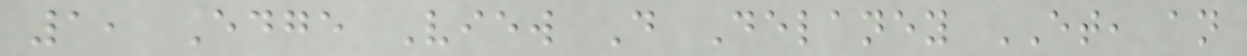1, Edge View D Delaney ET, an
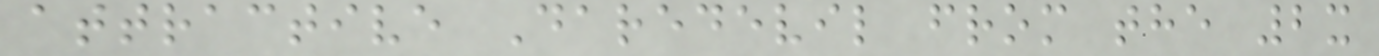attractive Daredevil from the 2x
